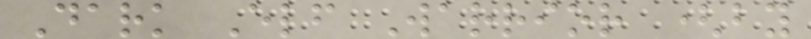Dark Elf Warrior (by
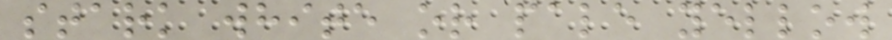stark white or pale yellow
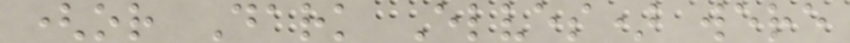(or Dark Elves) were
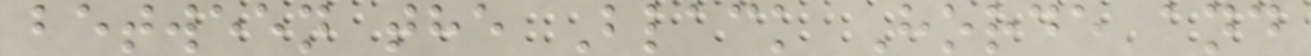between the Black Horde and
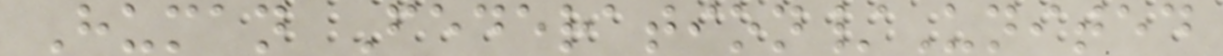Human Federation/United
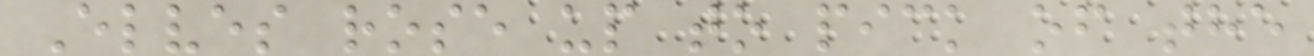Elves rose up to pick of the
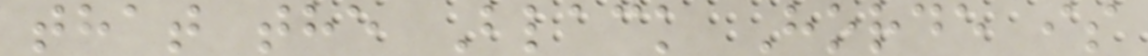that the Black Horde is
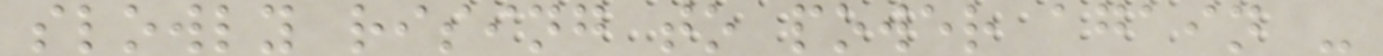slowly rising to power again -
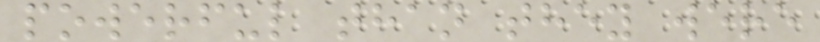powerful than they were
